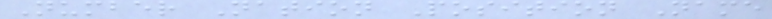Number Nation Position Name
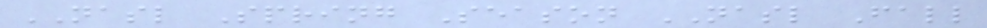NASL Spring Season NASL Fall
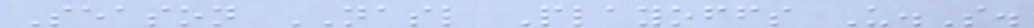Season NASL Playoffs U.S.
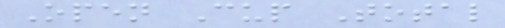Open Cup Total
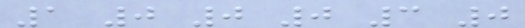1 0 0 0 3 0
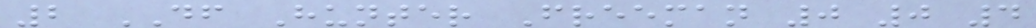2 DF Hunter Freeman 0 0 4
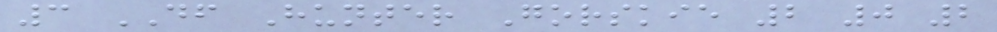3 DF Hunter Gorskie 2 0 2
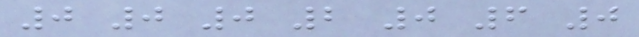0 0 0 2 0 6 0
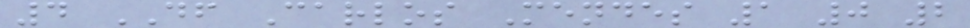4 DF Carlos Mendes 1 0 2
